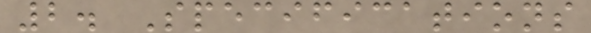2. Specifications
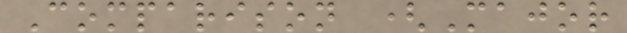Comparison (Major
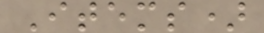Items)
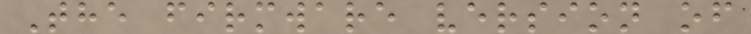The firmware version of
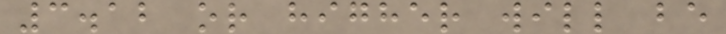3.12 or higher will be
